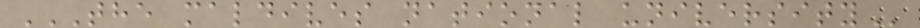THE MALDIVES NATIONAL UNIVERSITY
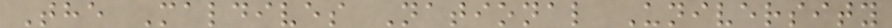The Maldives National University
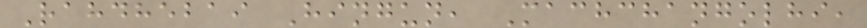Rahdhebai Hingun, Machchangolhi,
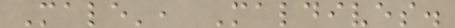Male', Maldives.
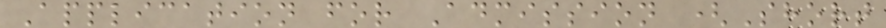Application for Admission (Short
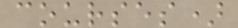courses)
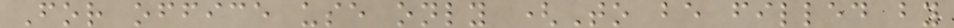For office use only (To be filled by
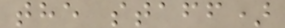the staff)
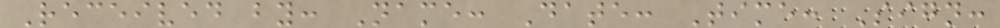Received by: Name: Date: Time: Sign:
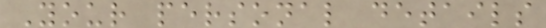Your personal details
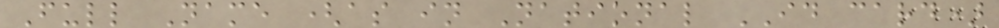Full Name (as in National ID card)
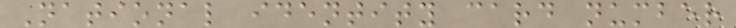National identity card number
